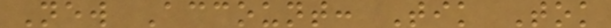New Account: Tik Tok
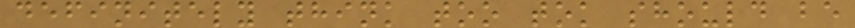definitely think too tok should be
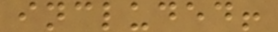included!
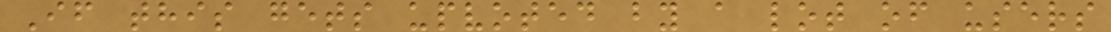If this gets upvoted by a lot of users
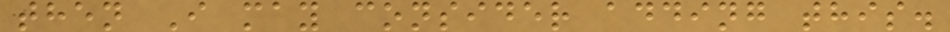then I may consider adding this.
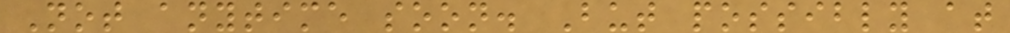Not anytime soon. But possibly at
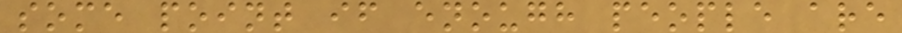some point if enough people are
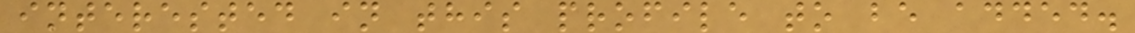interested in this profile to be added.
